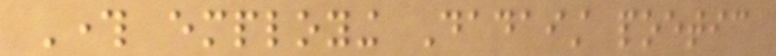Through employing Dadaist poetic
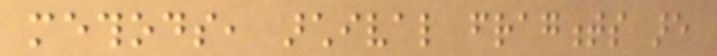methods, archival fragments are
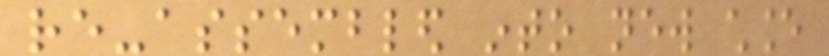re-assembled into new chance
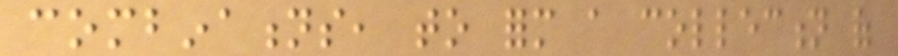combinations, to form a collection of
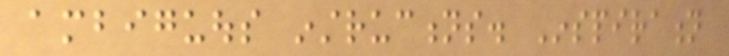ambiguous instructions. Inspiration
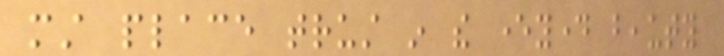must place trust in the everyday beauty
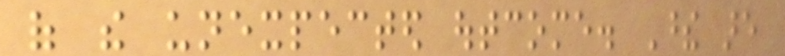of the unexpected outcome. These are
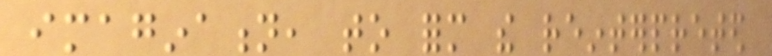imagination, to form the reinterpreted
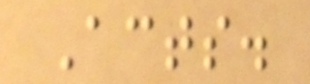Acts.
